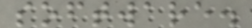software.
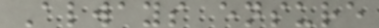Always ensure
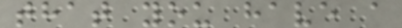that you have a
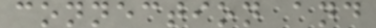connection and
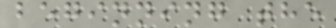beginning the
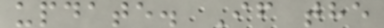update. If the
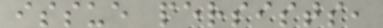issue persists,
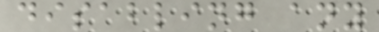disabling any
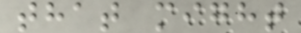that might
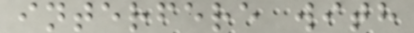interfere with
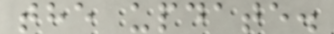the update.
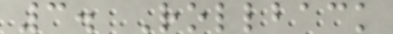3. Rollback
